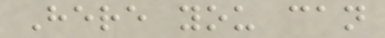Here you can
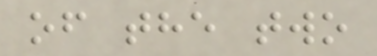of the two
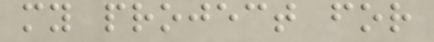my project for
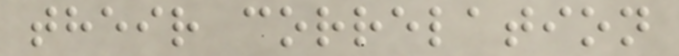their correlation
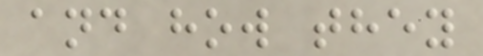and how they
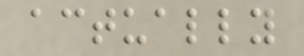actually
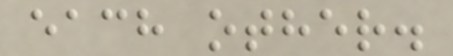each other.
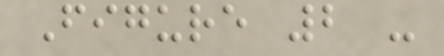Figure 2 -
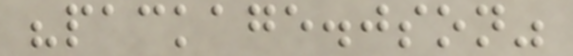"package.json"
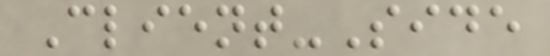Client-Side
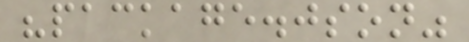"package.json"
